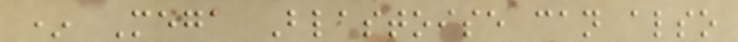* Mega Blastoise can also
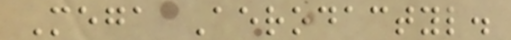Mega Aerodactyl.
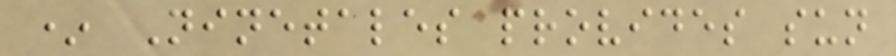* Ninetales provides sun
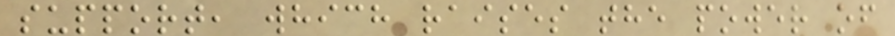support, which raises the power of
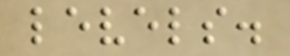levels.
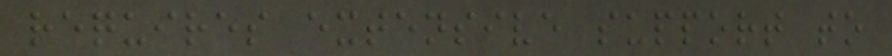requires extensive support to
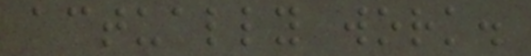actually work.
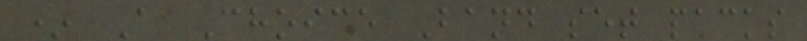* A Choice Band set packs
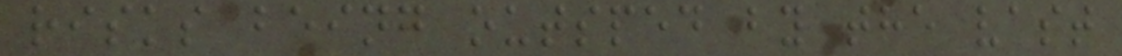risks being outsped by the vast
